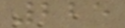225
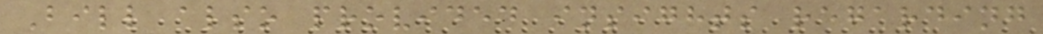Bill also provided insights regarding
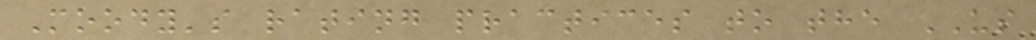Moody's rating practices to the US
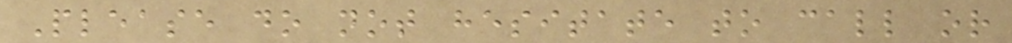Please do not hesitate to call or
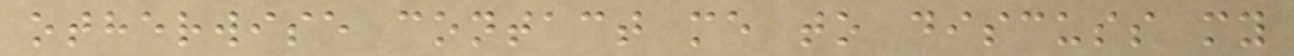otherwise contact me to discuss my
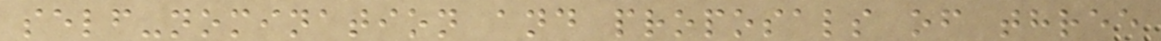self-nomination and proposals of three
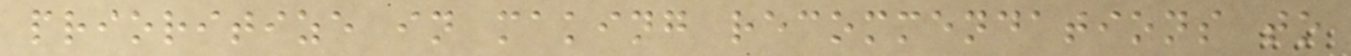prioritize in making recommendations to
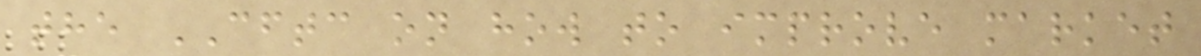the CFTC on how to improve market
